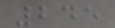245
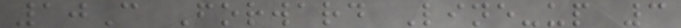10C Forward Line-up 3
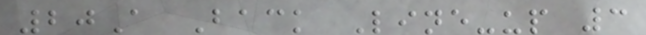20A Back Line-up 3
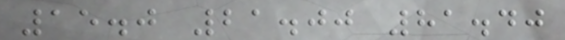15.0 21.00 81.40
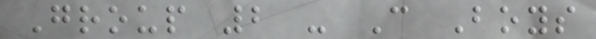Group 2 - C Boys
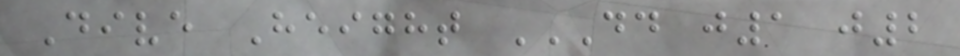Dive Height DD J1 J2
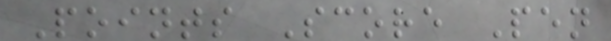Points Score Pen
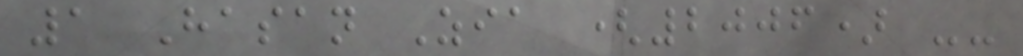1 Hasan Zia (2006) --
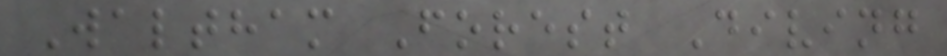Waltham Forest Diving
